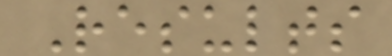Results
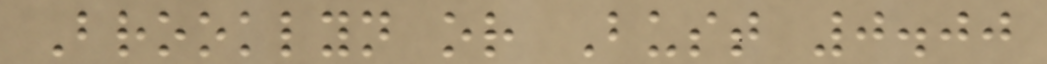Brooklyn or Bust 0.00
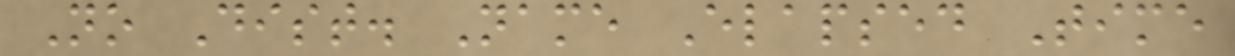No Dist. Name Elapsed Time
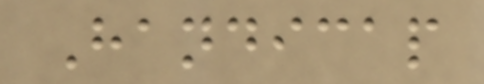Handicap
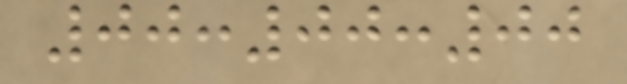00:00:00
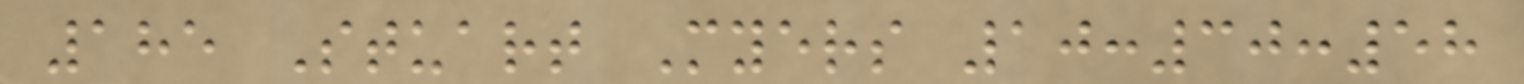185 Stuart Myers 10:30:58
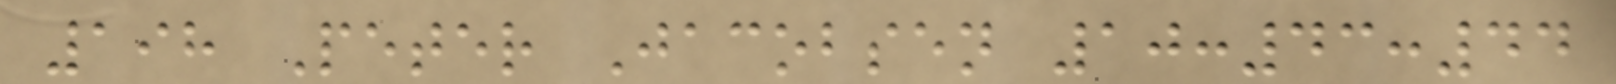198 Peter Jacobsen 10:43:44
